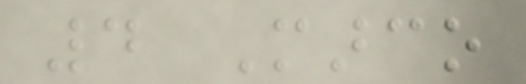4 Marco
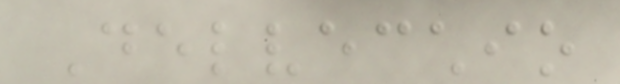Delvecchio
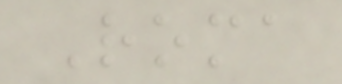Roma
